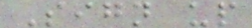Sign up
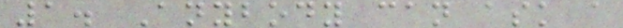1. Anybody can ask a
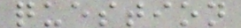question
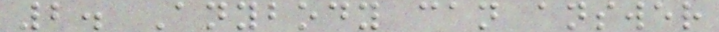2. Anybody can answer
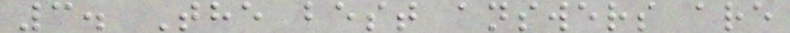3. The best answers are
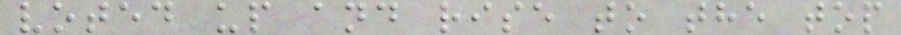voted up and rise to the top
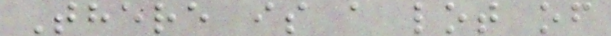There is a lot of
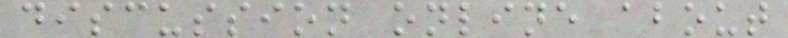discussion online about
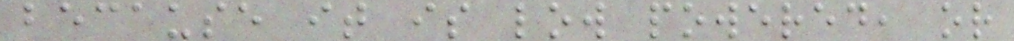because it is low powered, or
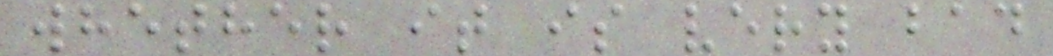whether it is very bad
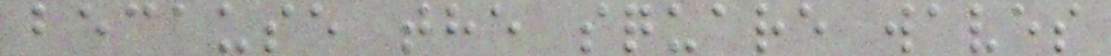because the square waves
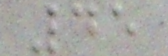45
